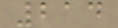214
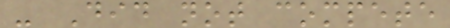- Did not compete
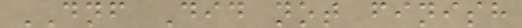DNF Did not finish
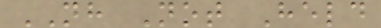NH Not Held
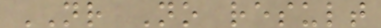NR No result
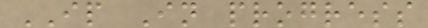IP In progress
